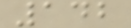142
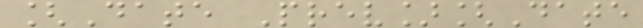[Date Prev][Date
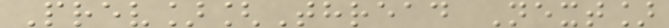Prev][Thread Next]
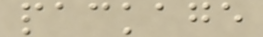package
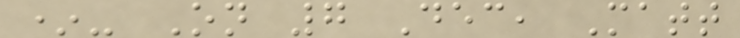*- On 7 Dec, Matt
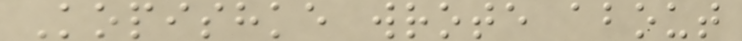Kopishke wrote about
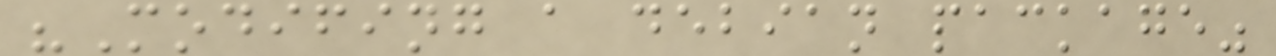"Modifing a debian package"
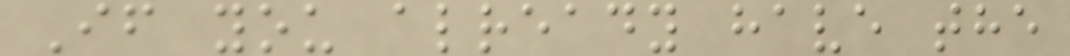If you already have the
